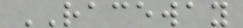RACEWAY
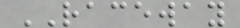RACEWAY
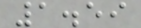1.59
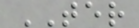TER
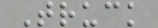Truck
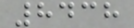8438
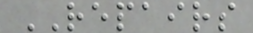REPAIRS
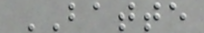BATTE
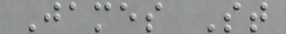James St
